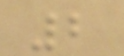2
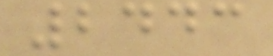2443
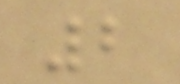2
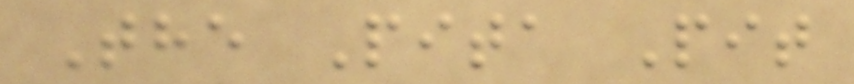The Pita Pit
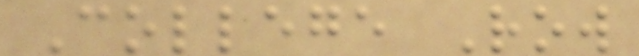College Row
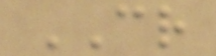CR
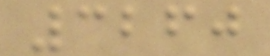3260
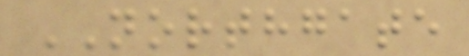NORTHGATE
